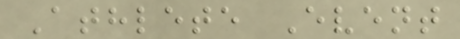Athlete Event
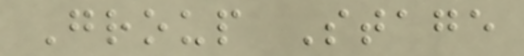Group Stage
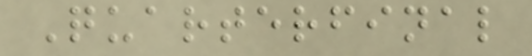Quarterfinal
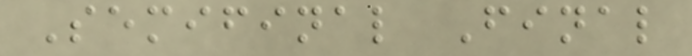Semifinal Final
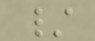/
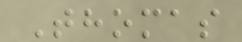Thomas
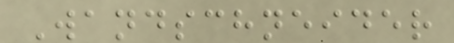Wandschneider
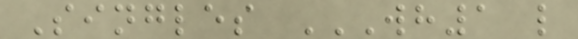Singles WH1 L
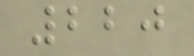220
